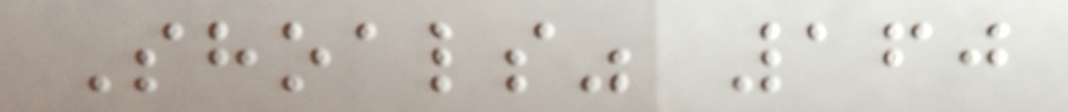Shoals" 160
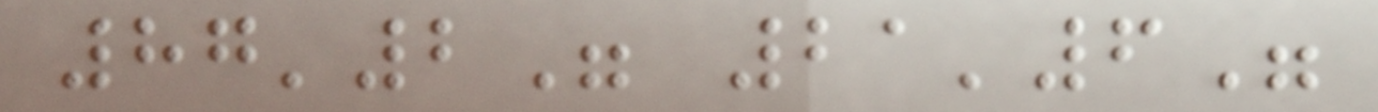87'2" 21'6"
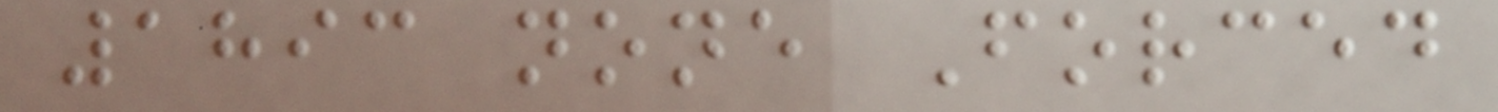1893 none Forced
